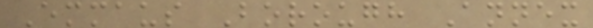Emmaus Borough Annex
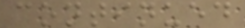continued
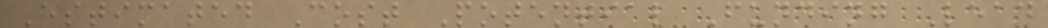Estimated Cost Potential Funding Lead
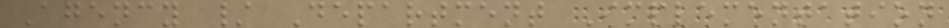Agency / Department Implementation
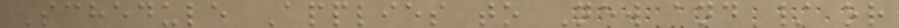Schedule Applies to New and / or
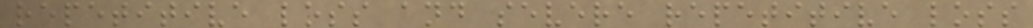repetitive loss and severe repetitive loss
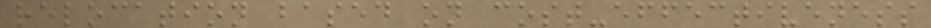relocation based on cost-effectiveness
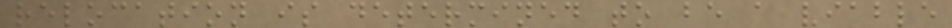relocation is determined to be a viable
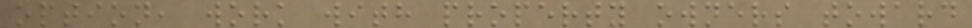option, work with property owners toward
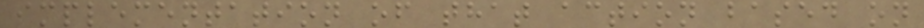implementation of that action based on
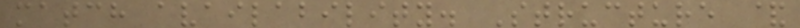match availability. Structure &
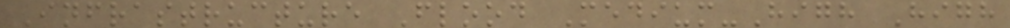Infrastructure Flood Medium-High High
